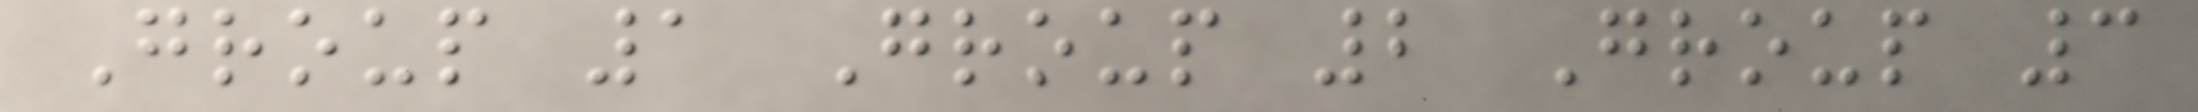Group 1 Group 2 Group 3
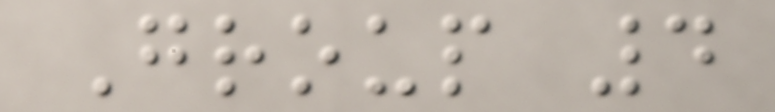Group 4
